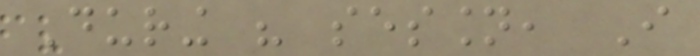During his session, I
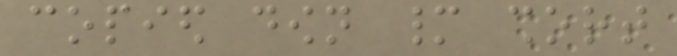copied down many short
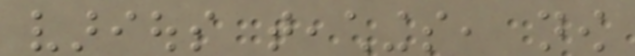various teachings, now
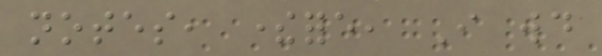notes, therefore, I would
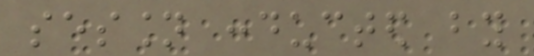session conducted by
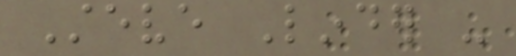Steve Linder -
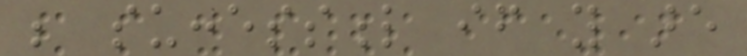be successful if you are
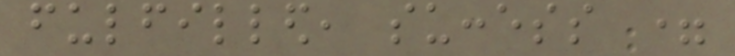fulfilled, success =
